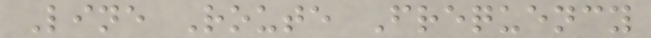Line Route Frequency
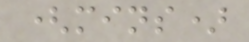(mins)
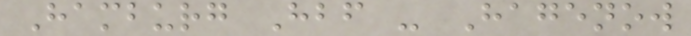Hamburg Hbf - Hagenow
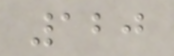120
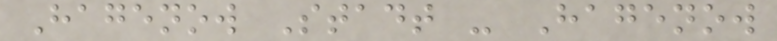Hagenow Stadt - Hagenow
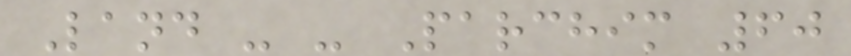Land - - Parchim 60
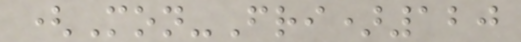(Mon-Fri)120
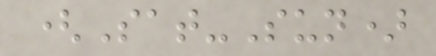(Sat-Sun)
